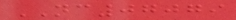NC07079
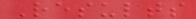Results
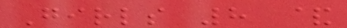Girls 8 &
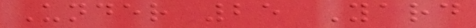Under 25 Yard
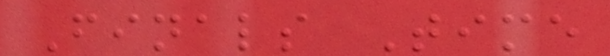Finals Time
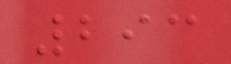293
